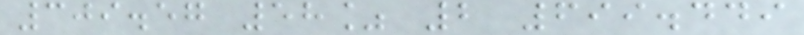309.57 58% 2 699.449
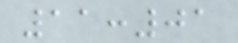11:01
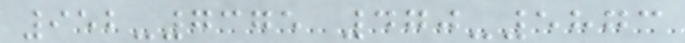952-7375 470-5873
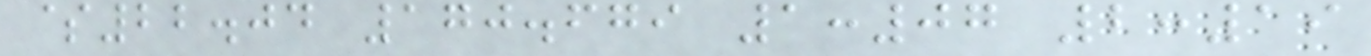$22.04 170.679 1:07 2:19
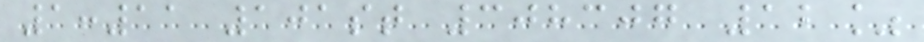1:11 101st 308307 12%
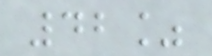42%
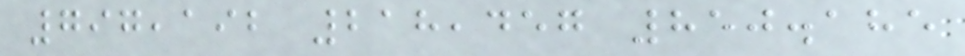797,192 218,457 850.185
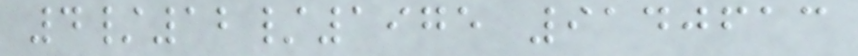4/12/1975 9140613
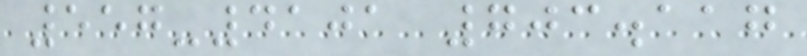557-4101 703.117
